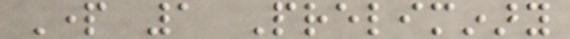Part 1 Preliminary
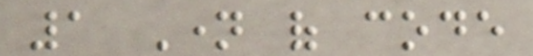1 Name of code
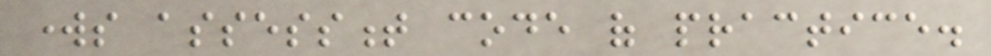works assessment code of practice.
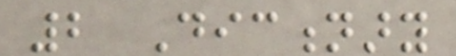2 Dictionary
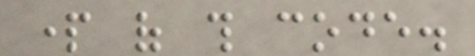part of this code.
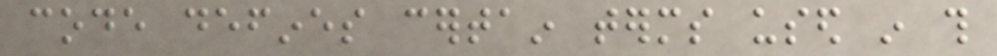code defines certain terms used in this
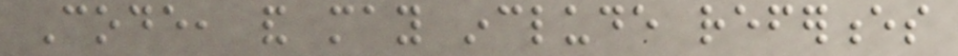Code, and may include references
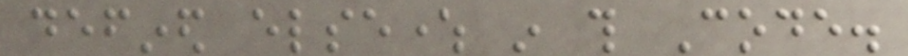defined elsewhere in this Code.
